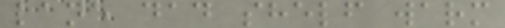lane dad shelf warm
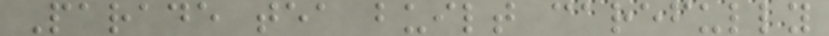Parade tea built carefully
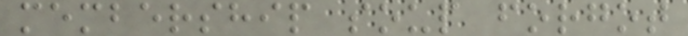membership soup forgot
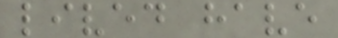lived have
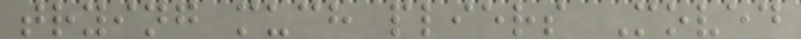trying much pliers Moved
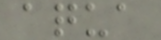aqua
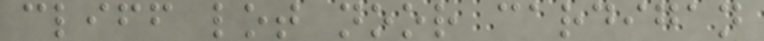cliff lot noor cardigan
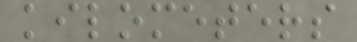kilometers
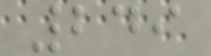249
